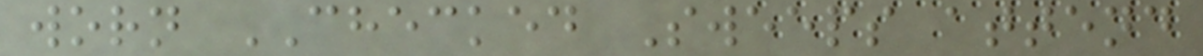worn CHECKED Sweeps attend
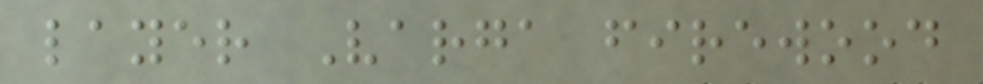layer Varga firewood
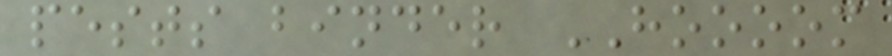pests binder HOOOOM
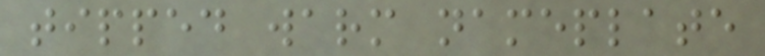tipped warm nameplate
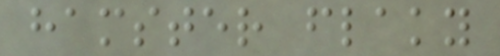hamster flaky
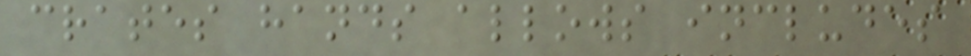crates hands allows includes
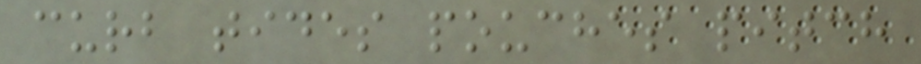curb tides pouches pitch
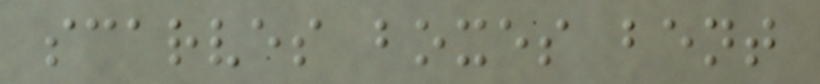scarves boxes bent
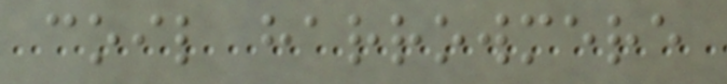coil harrowmere
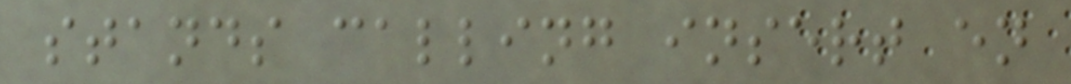stands calling insert en
